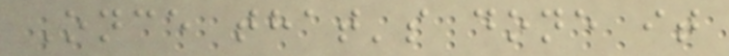Once that's done it
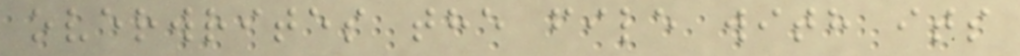overwrites the file with its
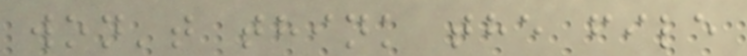won't think the file
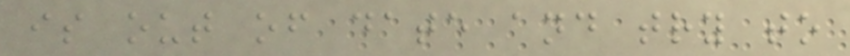is out of date and try to
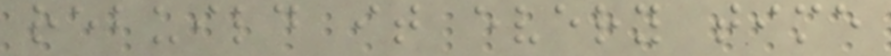rebuild it every time
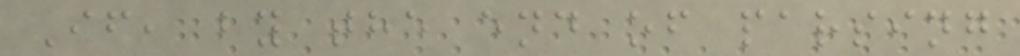If, by the end of parsing
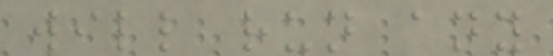will run any
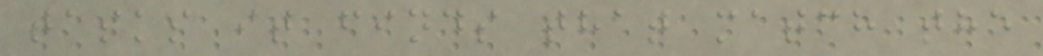tasks it finds that match the
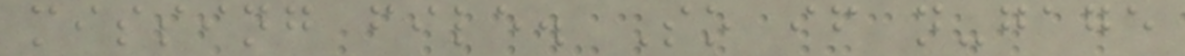missing file. So if n-gage
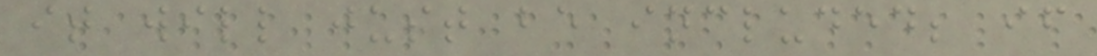it will just be included; if
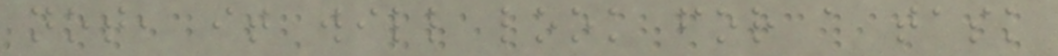not, it will look for a task
